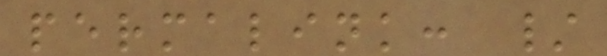permalink: /
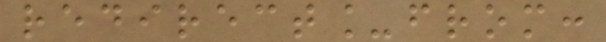redirect_from:
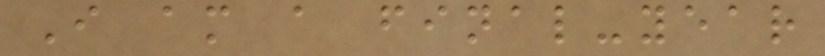I am a final-year
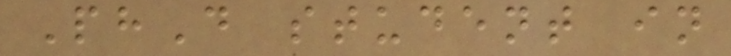PhD student in
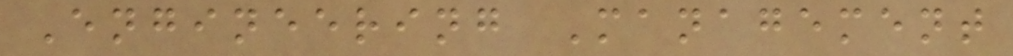Engineering Management
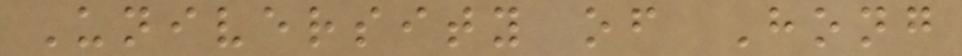University of Hong
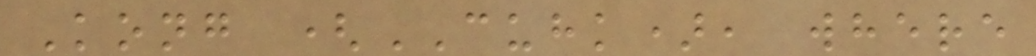Kong (CUHK), where
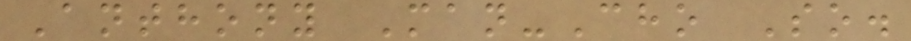Anthony Man-Cho So.
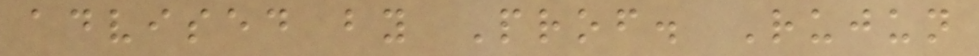advised by Prof. Rujun
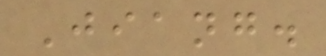Jiang.
